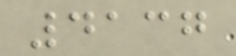4137
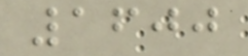1600
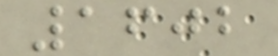1602
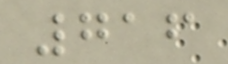716
